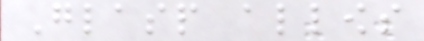Glasp allows
